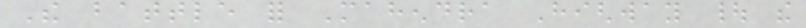The battle for Mahendra Highway | the
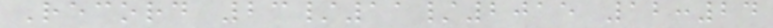Record 23/11/2015 12:24
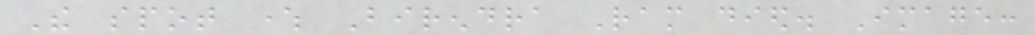The spot where Birendra Ram died. Image:
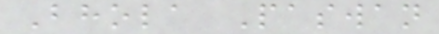Bhola Paswan
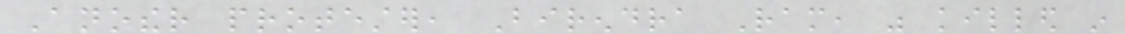Another protester, Birendra Ram, was killed in
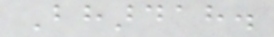Bhardah.
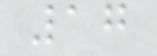17
